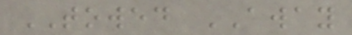TOWED AWAY
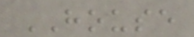HOUSE
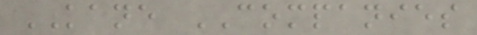KANE COMPANIES
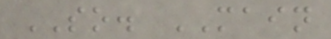SO. MAIN
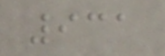931
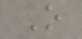O
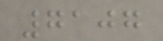7107
